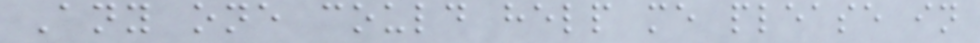Any one could help me please in
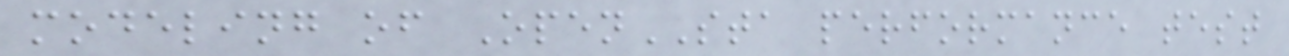modeling of OpenSTA performance test
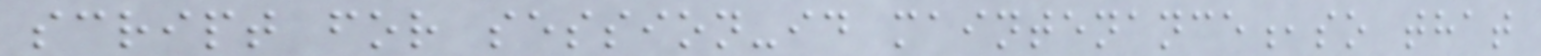script for session-id maintenance,so that
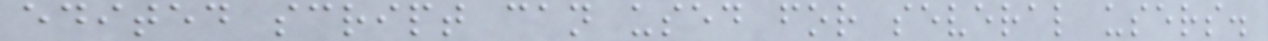edited script can used for several users.
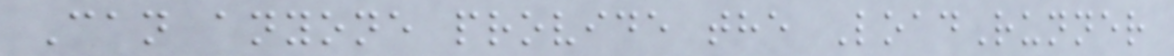Can anyone provide the LoadRunner
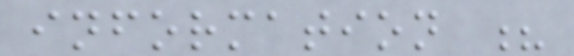information ?
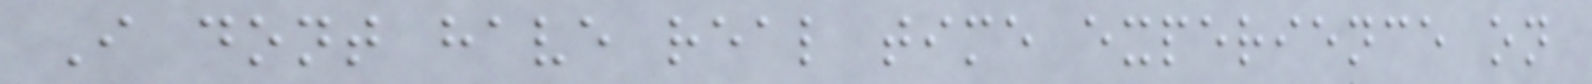I dont have real time experience on
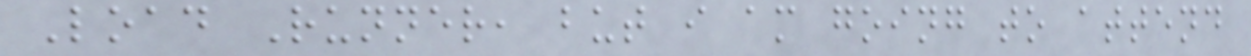Load Runner, but i am going to attend
